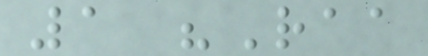1 "Raa
